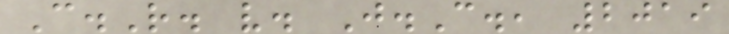C.R. v. J.C., 2019
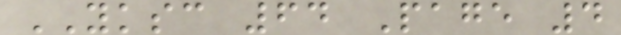YKSC 64 Page 4
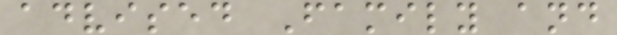advised Family and
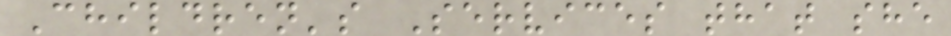Children's Services that she
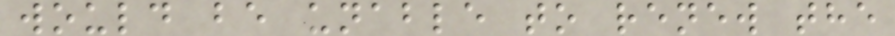would be unable to renew the
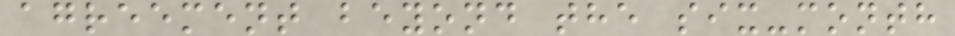agreement beyond the six-month
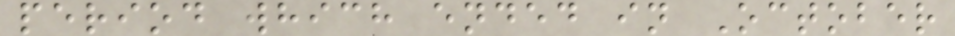period which ended in October
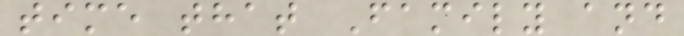time that Family and
